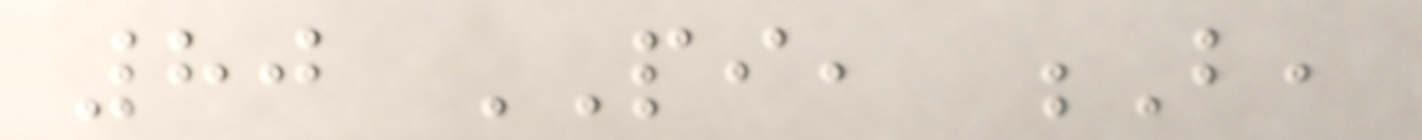80 PI, B,
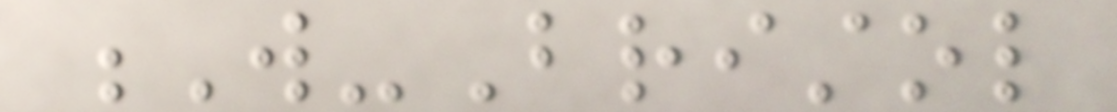W-Bristol
